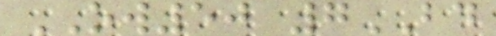OW50 7BD
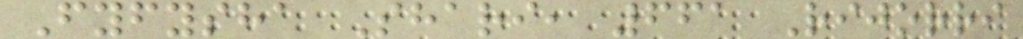Fyfysha Shari, 661 Rijorri
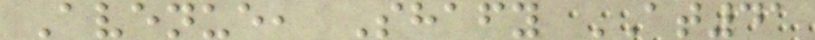Avenue, Shafy AT41
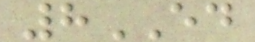8ED
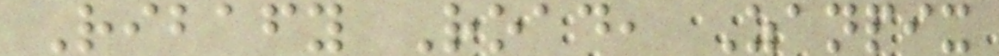Ribafy Road, Zanpix
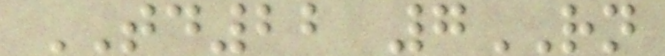TD22 7RN
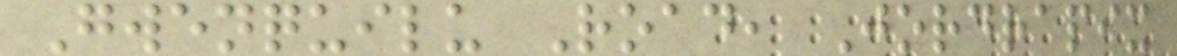Gwenquilu Road, Jordrapix
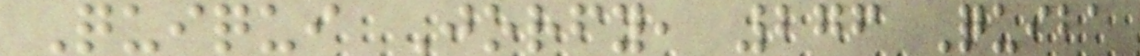Quiqui Jorfy, 276 Quiba
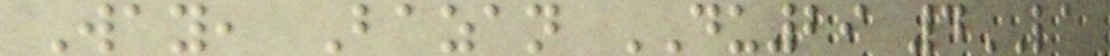Way, Bazan DU29 4LA
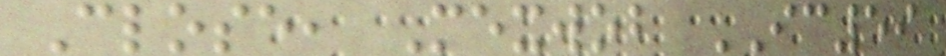Close, Mexwob IC59
